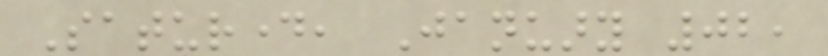Saturday, January 02,
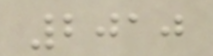2010
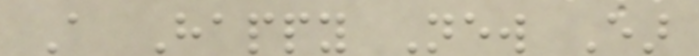A Happy New Ear
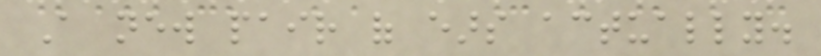A new pair of ears actually.
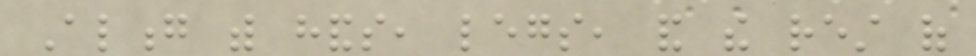Along with hands, legs, and the rest of
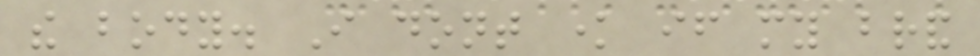the body. I dont know if my brand
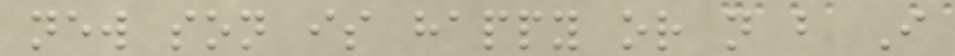new son is happy or not but I
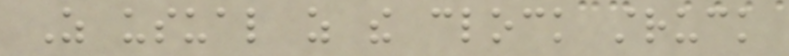As usual as the clock struck
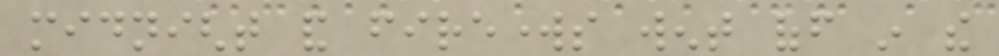midnight and fireworks went off in the
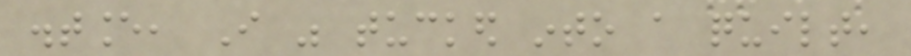distance, I was tucked into a quilt,
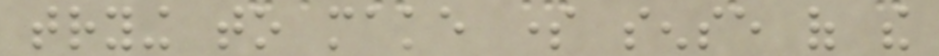trying to make some sense of the
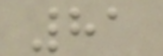81
